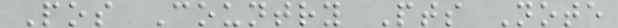Pos Country Pts Note
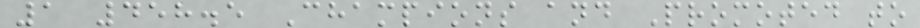1 458.5 Champions and Promoted to
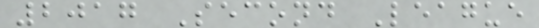2017 Second League
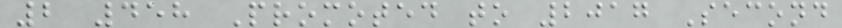2 458 Promoted to 2017 Second
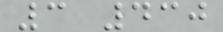3 430
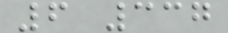6 337
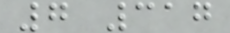7 317
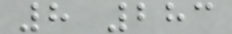8 283
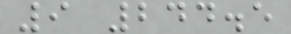9 244.5
